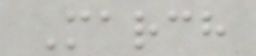March
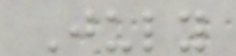July
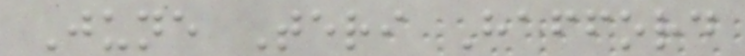June Teri Hafford
